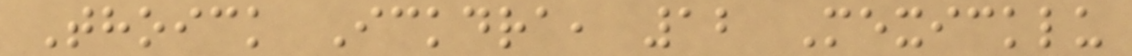Thoick Ickdra, 12 Mexicklu
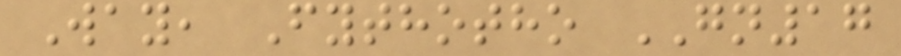Way, Fythotho GN17
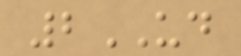2UD
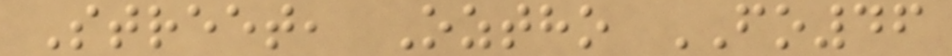Street, Oztho FO46
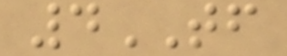4TF
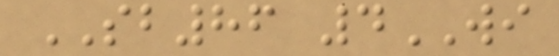SB86 4WI
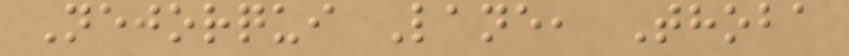Nejorqui Lane, Thoba
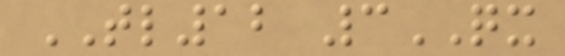TL12 3QX
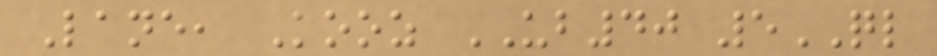Lane, Kooz UB40 5QL
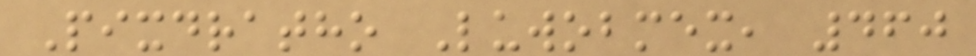Pixdratho Luwobmex, 460
